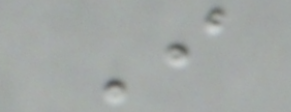I
